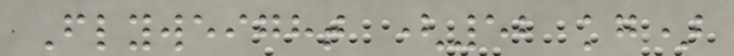Flyweight (52 kg)
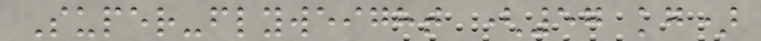Super-flyweight (57 kg)
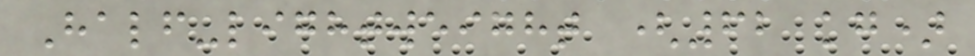Half-lightweight (62 kg)
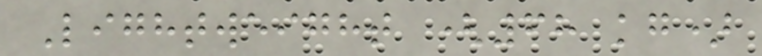Lightweight (68 kg)
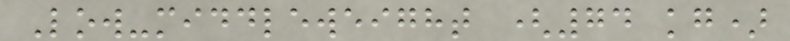Low-middleweight (74 kg)
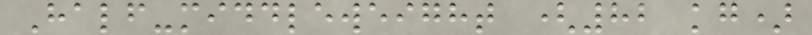Half-middleweight (82 kg)
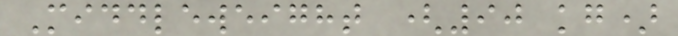Middleweight (90 kg)
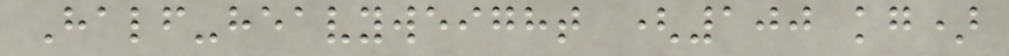Half-heavyweight (100 kg)
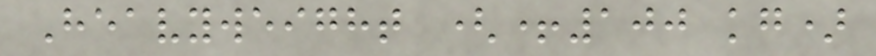Heavyweight (+100 kg)
